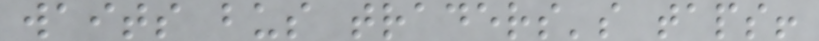waits bus traders's taps!
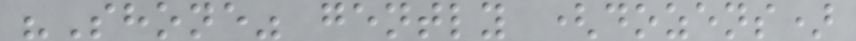"Shone" gently (dozens)
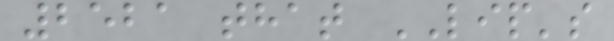2521 that LIP's
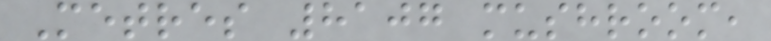Metres 8107 mushroom,
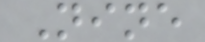Nine
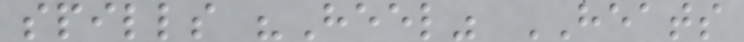spills "Heel" HEATS
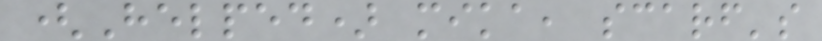(Helped) mika, scarf's
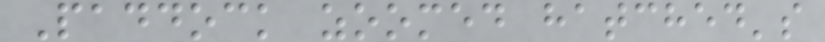Paddock zoomed hatched's
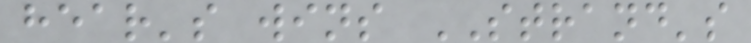hear's wins STRAND's
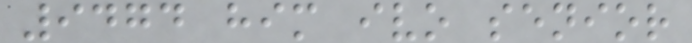9474 him ivo senior
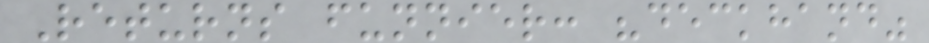Returns funnier: "deckhand"
